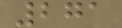271
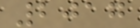2017
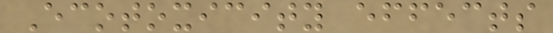Ecotoxicity effects
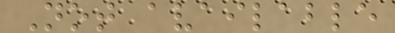Not available
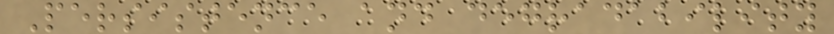Persistence and degradability
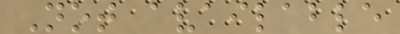Not available
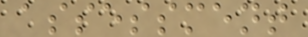assessment
